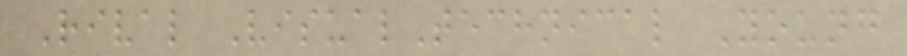Rival VisualTechnical Young
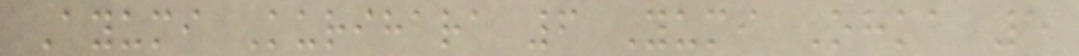Ayumi Kurihara 6 Yumi Ohka 5
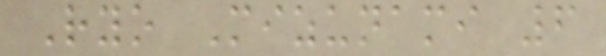Ryo Mizunami 6
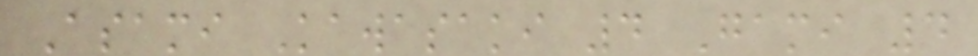Asami Kawasaki 4 Gami 4
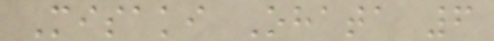Misaki Ohata 6
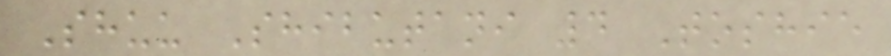Shuu Shibutani 4 Toshie
